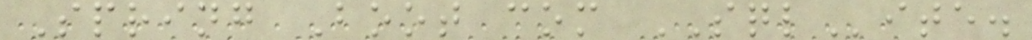Spring Boot com SQLite.
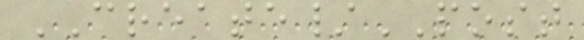CREATE/POST
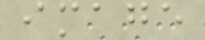image
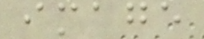image
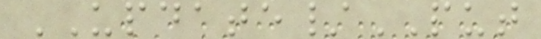UPDATE/PUT
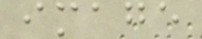image
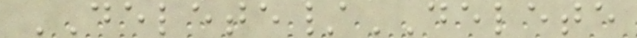DELETE/DELETE
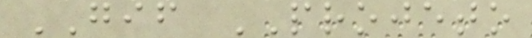GIF PROJETO
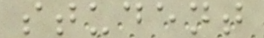student
